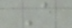A
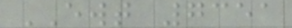EWT 7351
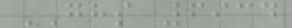GHS 6934
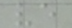ve
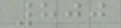800
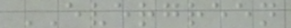EVERGREEN
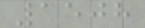1508
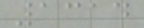1314
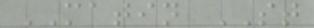MATIN ST
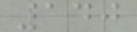140
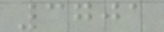3701
